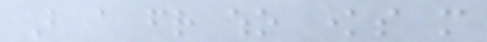But a friend who knows more
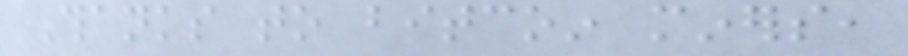Thanks to bitcoin miners,
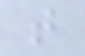that
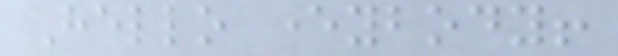Hello everybody!
